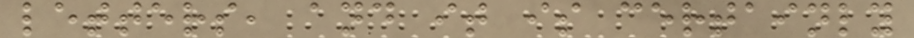letters, and it is certainly
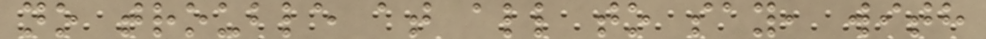no trouble at all to say, with
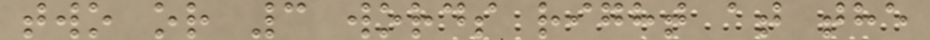two or 3 words right at the
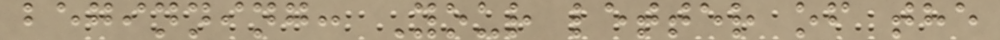beginning: Your letter of the
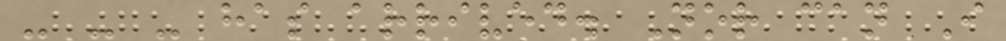- - - has arrived. Nor can I
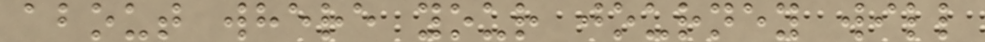about where your journey will
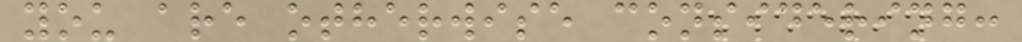you are otherwise considering:
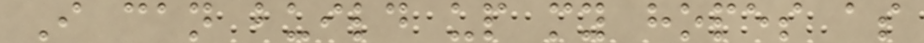I can build up my hopes as
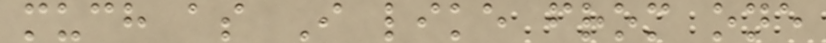much as I like from one
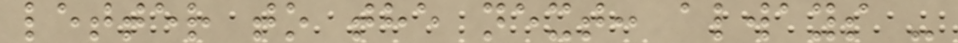letter to the next: always -
